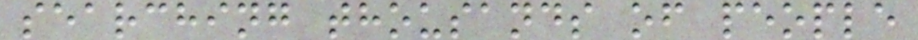searching thousands of people
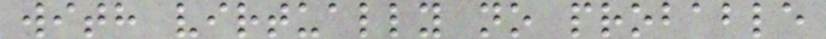with virtually no probable
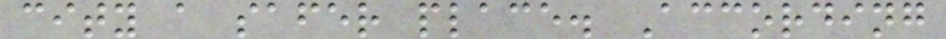city a safer place. According
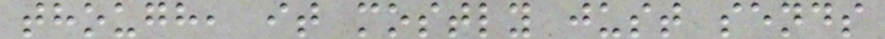though, it mostly just sends
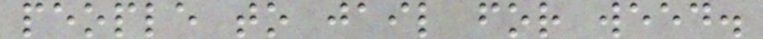people to jail for weed.
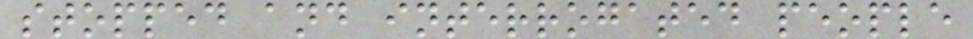stopped and interrogated people
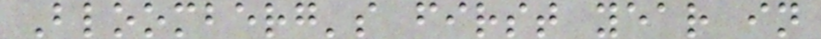Bloomberg's first year in
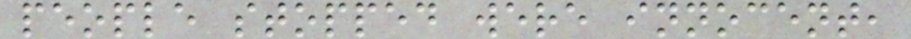people stopped were innocent,
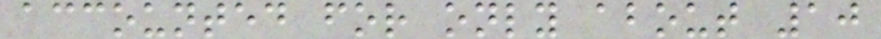accounted for only about 10
